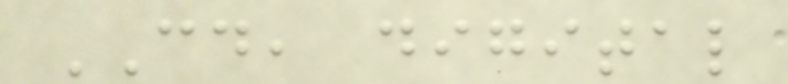CD, digital
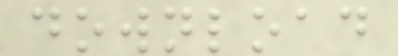download
